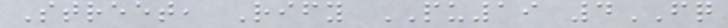Street, Rify PU19 4FQ
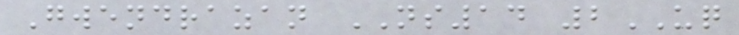Gwendrazan NS14 2UQ
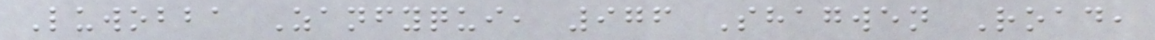Luwobba Zanfyqui, 976 Shagwen Road,
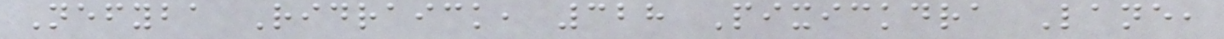Nefyba Ridraick, 328 Pixickdra Lane,
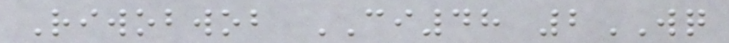Riwobwob CI48 2WQ
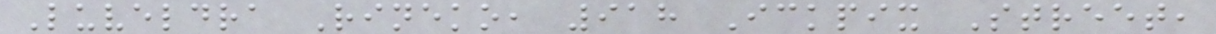Luveldra Rineko, 918 Ickpix Street,
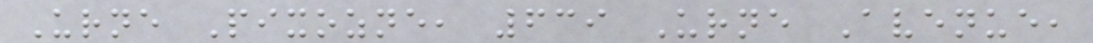Urne Pixozne, 639 Urne Avenue,
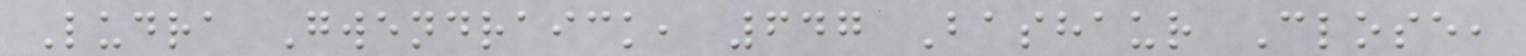Ludra Gwendraick, 647 Bashaur Close,
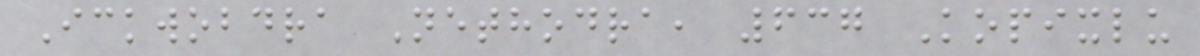Ickwobdra Nethodra, 637 Kopixlu
